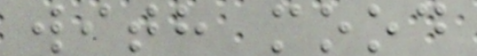with mood
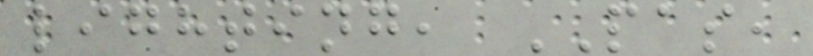lighting, PAS,
